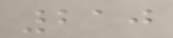210
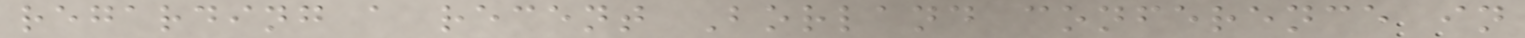regarding a recent Borland conference in
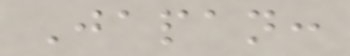Japan:
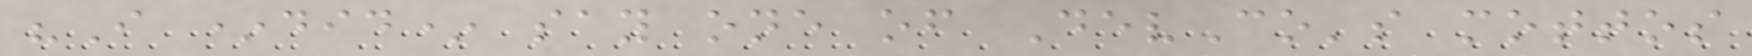"I *did* say one of DevCo's mottos
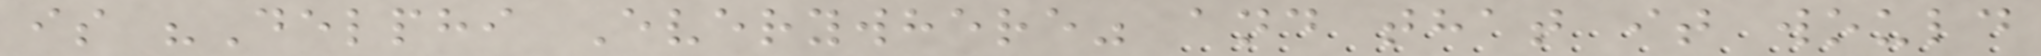is "Delphi Everywhere" and that it would
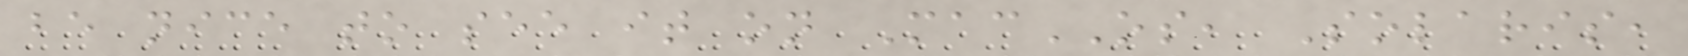be nice to see it on MacOS, Solaris,
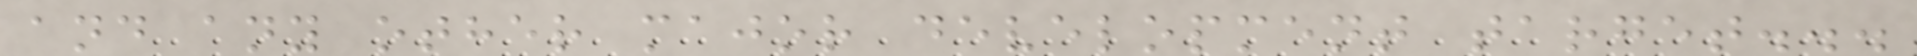and any other major development target...
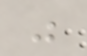"
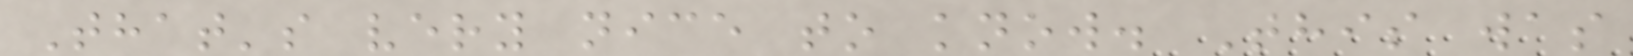That's very nice to know. This was
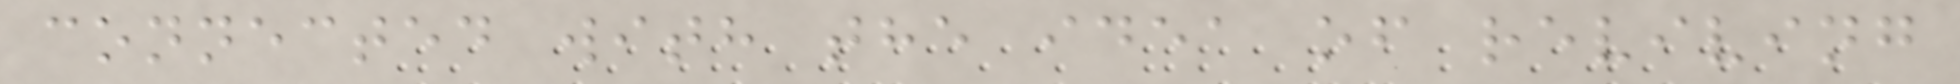connected with the idea of reviving
